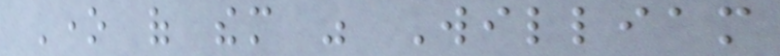One of them was William
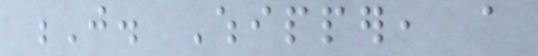J. Whipper, a
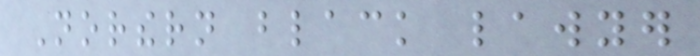Northern black lawyer
